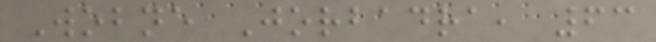Wobne Jorbadra, 63
